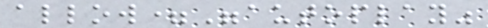allow="autoplay"
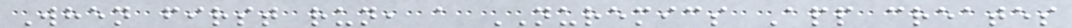When first run, a NUREMICS App creates
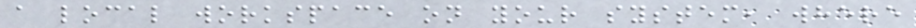a local workspace on your system, where
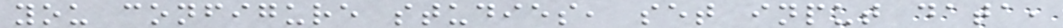you configure studies, set input data,
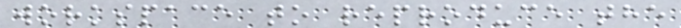workspace to reproduce the
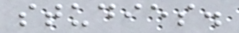studies.
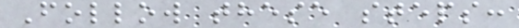Follow these steps:
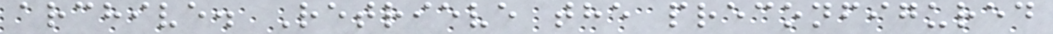archive. Retrieve the preconfigured
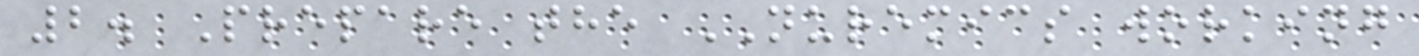2. Prepare the NUREMICS working
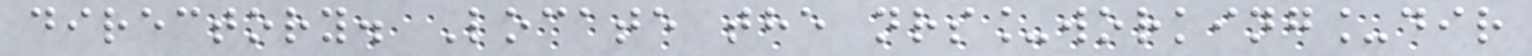directory. Locate the nrs_working_dir
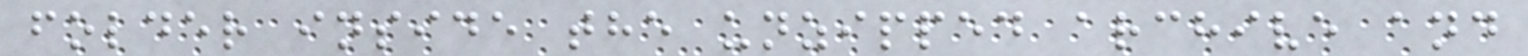folder inside the unzipped archive and
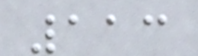113
